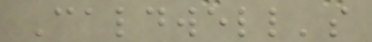Caldwell's
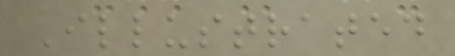Illustrated
